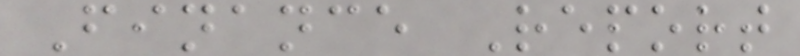Finance Report
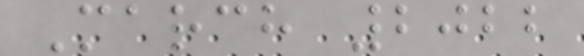March 2022
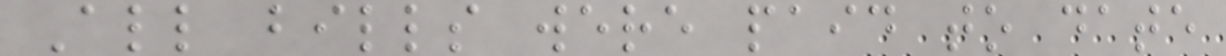All bills were paid to date
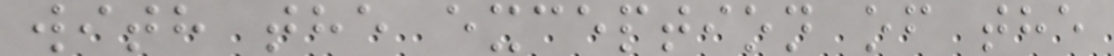with the exception of the
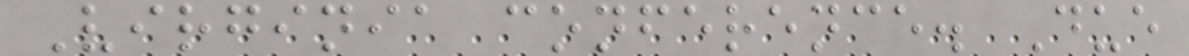Virginia conference. Due
